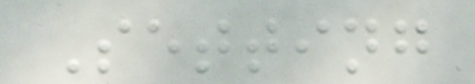Setting
